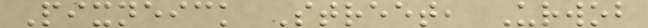Pixneick Street, Urwob
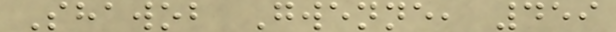Shawob Gwenne, 459
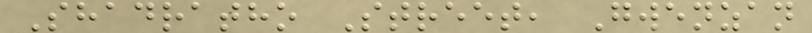Shadratho Street, Gwenzan
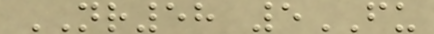NR58 5FU
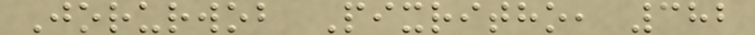Jorurwob Pixritho, 382
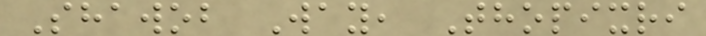Shawob Way, Thopixri
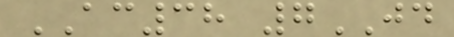AC38 7JD
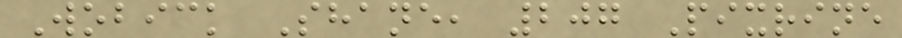Wobick Shane, 207 Pixrine
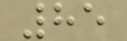85
